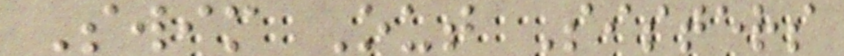Swim Out Sisters
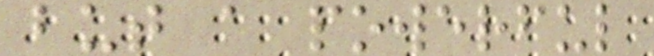but a powerful
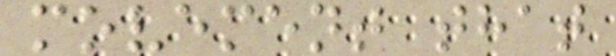movement that
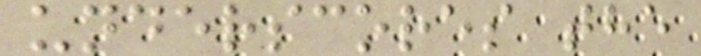underscores the
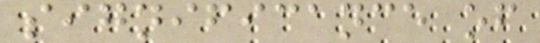significance of
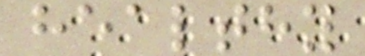healthy
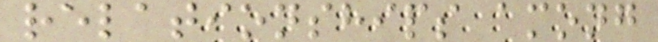relationships among
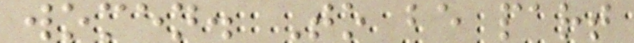women. To be part
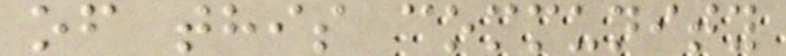of this community
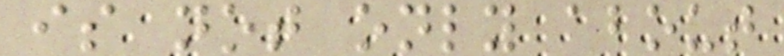is not only about
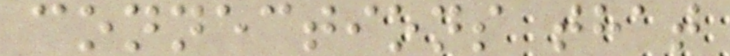connections that
